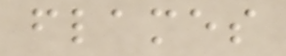flames
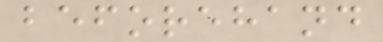beforehand
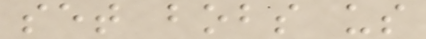set bobs us
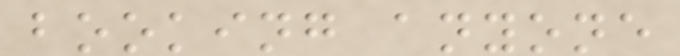booking anyone
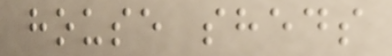house sheds
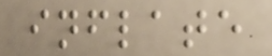inflate
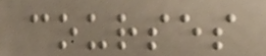courses
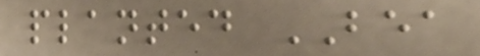planted BEA
